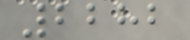2282
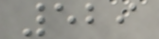529
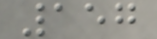157
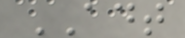ADT
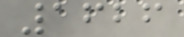1626
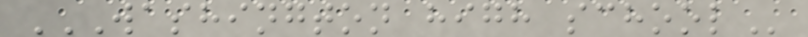WASHINGTON HIGH SCHOOL
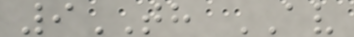9TH AV
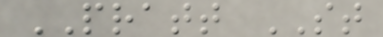PRATT ST
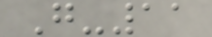G-11
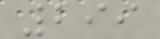299
